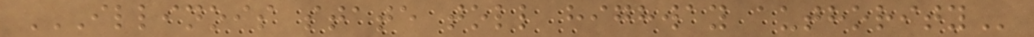ILLINOIS STATE TOLL HIGHWAY AUTHORITY
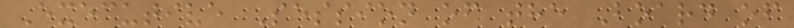Executive Session of the Board of
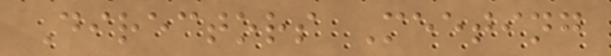Directors Meeting
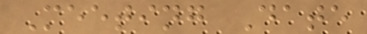Meeting Date
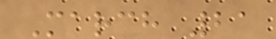March 21
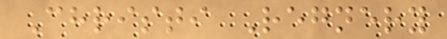Christi Regnery
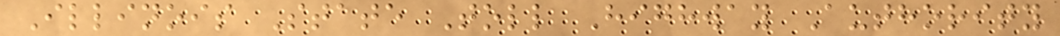Illinois State Toll Highway Authority
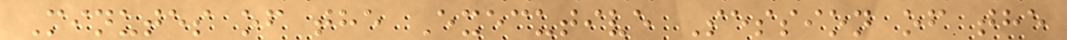Minutes of the Executive Session of the
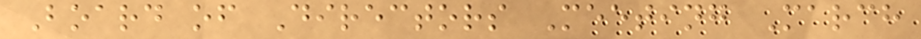Board of Directors Meeting March
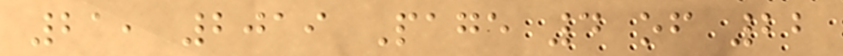21, 2019 Page 4 of 22
